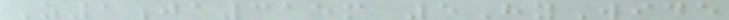Z1ja315m 5HyWide
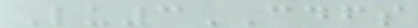Lu3CDFS
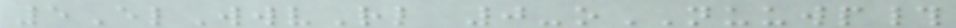5ElWwvRl 0-oNUUWP#
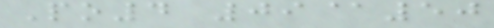Po4 09@50
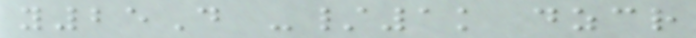y25D -/1k dzcr
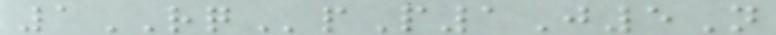1RQpP1J5N
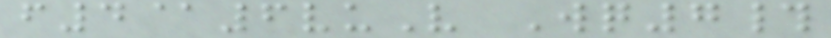f4@6vuV Wq7#
